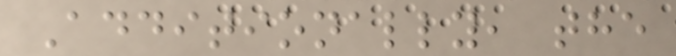Additionally, the
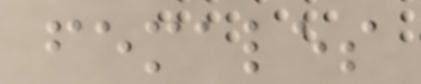females
